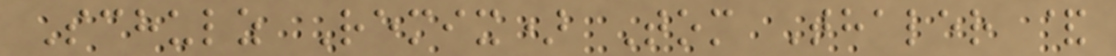Schulz Remix) Tom Thaler &
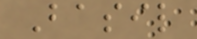Basil
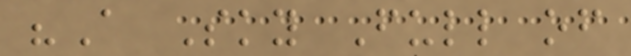"A Sky Full of
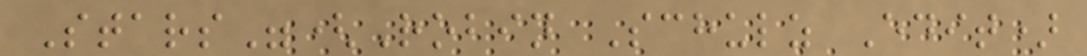Stars"(Robin Schulz Edit)
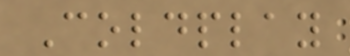Coldplay
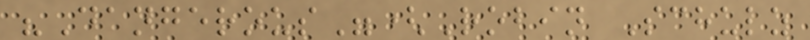"Dangerous"(Robin Schulz
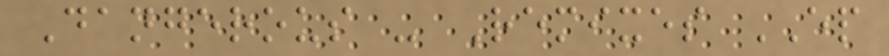Dangerous - Remixes EP
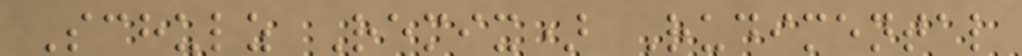Schulz Remix) Rudimental
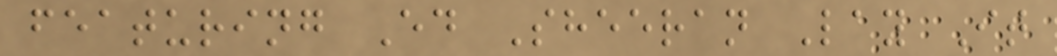featuring Ed Sheeran Lay It
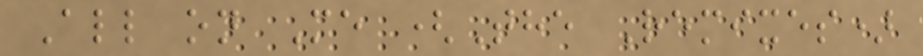All on Me (The Remixes)
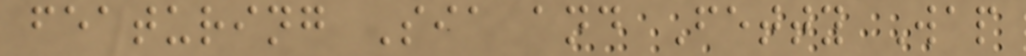featuring Sia and Fetty Wap
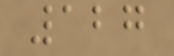127
